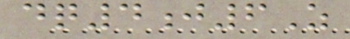dq4j6Z
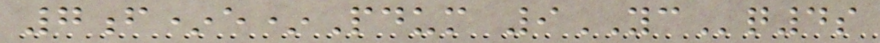7f*e*Pdum 9YCq4s
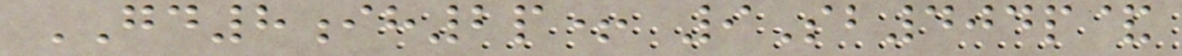GD8ih2p+ 9Sb404p&
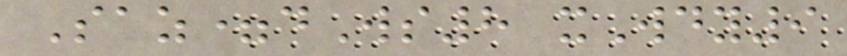Saz=dWs8 xWdy9
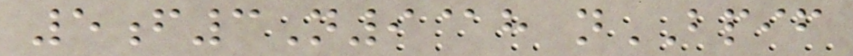5f3N9@h nBPIF
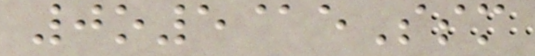0o5@eSsm
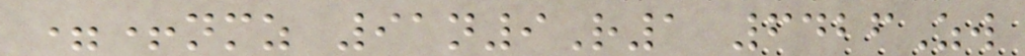=+nmz 91n9R1 6426Zw
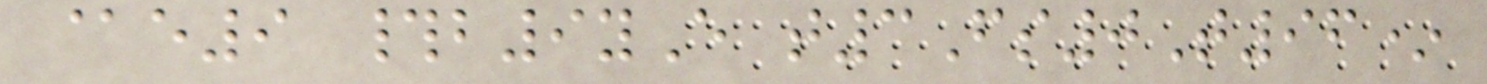@e9 #b9yE t3Fs0T96*
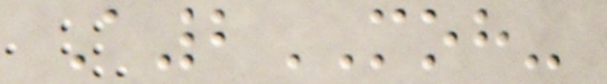A2MOH-
